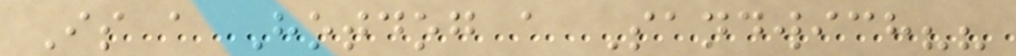Is a Hotdog a Sandwich??
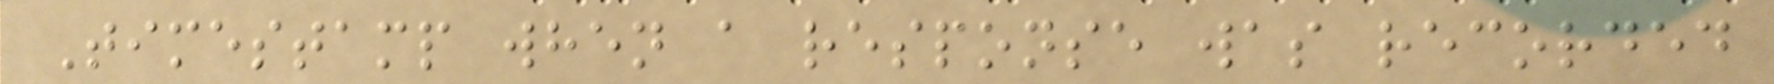Timestamp when a response was recorded
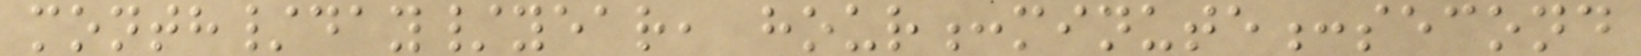month/day/year, hour:minute:second
